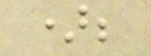);
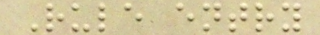Rule entry
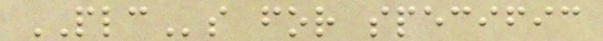PLCs for specific
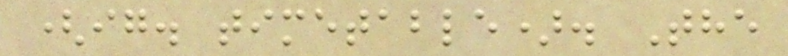(ig. timetable). The
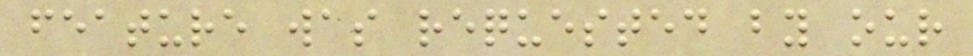feature was requested by our
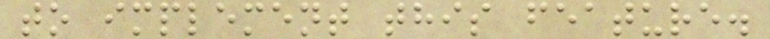to implement this feature.
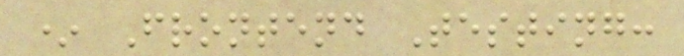* Frontend Testing:
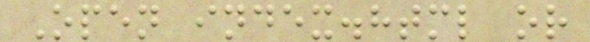Open index.html or
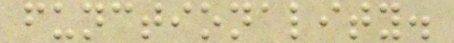functionality.
